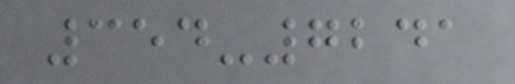354-7241
